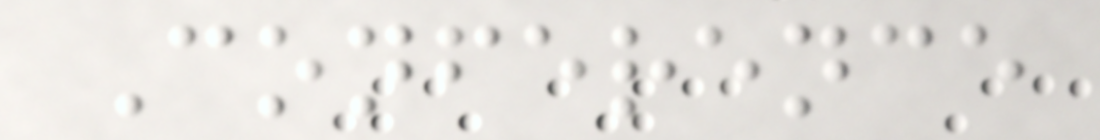Conference
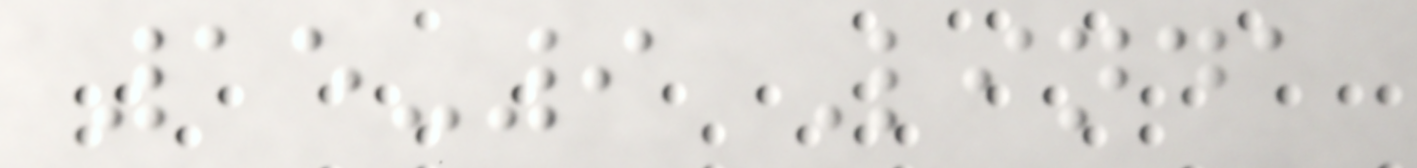15-9 Linda
